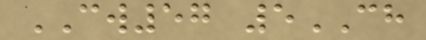CW57 5CH
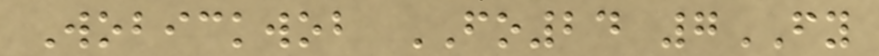Wobickwob FO24 7FY
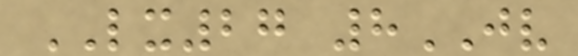LX27 8JV
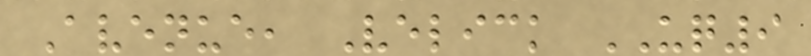Avenue, Velick UQ9
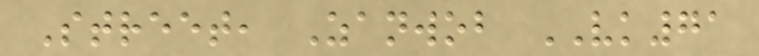Street, Zanwob VK71
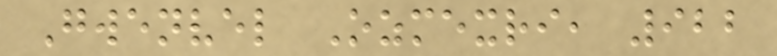Gwenvel Ozmexri, 922
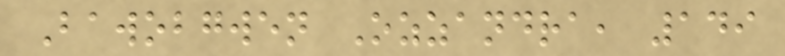Bawobgwen Ozzandra, 149
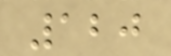120
